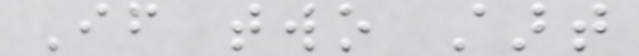If two start
